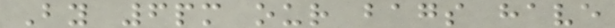By 6pm our bags have
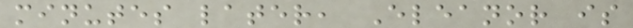minutes later, Eleanor is
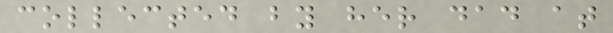collected by her dad at
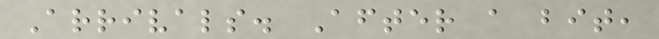Arrivals. After a bit,
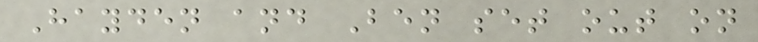Hayden and Ben set out on
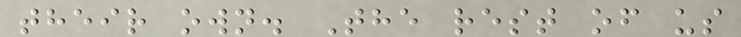their own. The rest of us
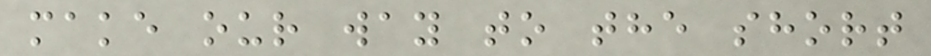make our way to the short
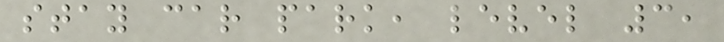stay car park, level 3,
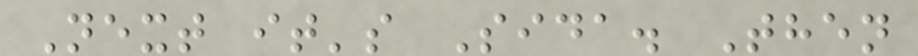Next it's Sida. Then
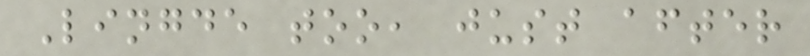Lingde too, just after
